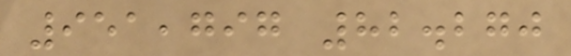951,797 82.270
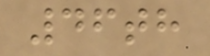46th
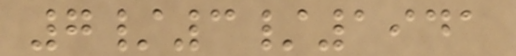7/3/1941
